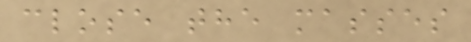close the masses
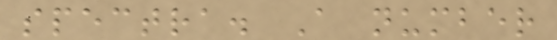spectra. A number
